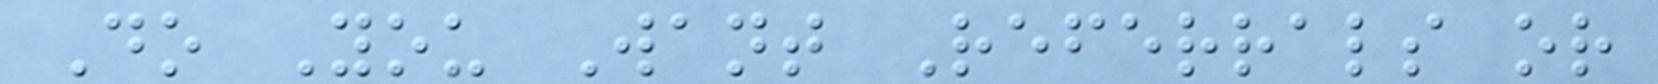Do You Want Referrals or
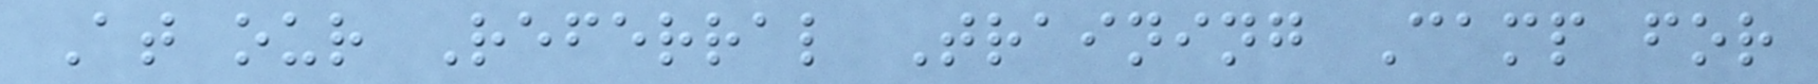At our Referral Training Camp for
